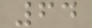64
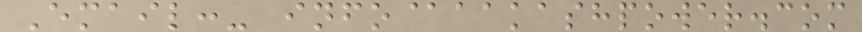Email:- info@aakashpower.com
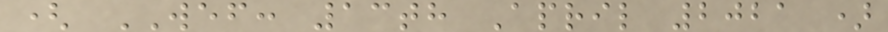( WEF: 13th April 2021 )
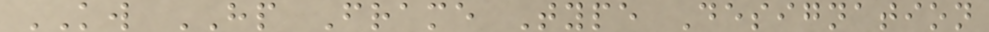KW HP Frame Type Designation
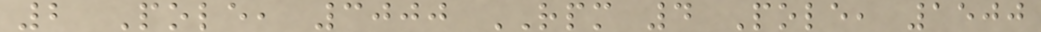2 Pole, 3000 RPM 4 Pole, 1500
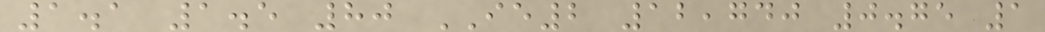1.1 1.5 80 IE2 12,740 0.75 1
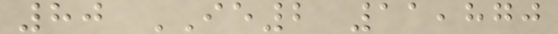80 IE2 11,870
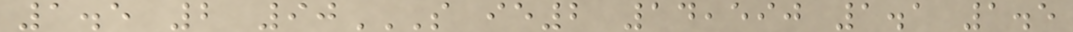1.5 2 90S IE2 14,590 1.1 1.5
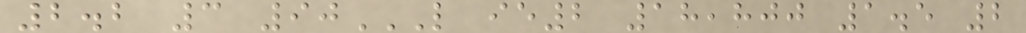2.2 3 90L IE2 18,800 1.5 2
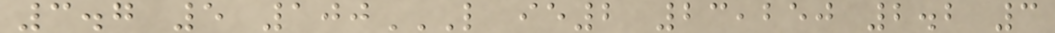3.7 5 100L IE2 23,250 2.2 3
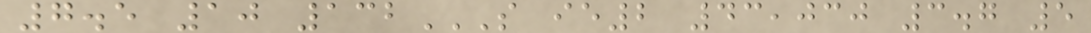7.5 10 132S IE2 43,030 3.7 5
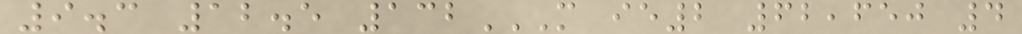9.3 12.5 132M IE2 62,650 4
